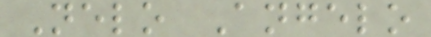Nelo Angelo
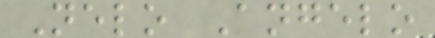Nelo Angelo
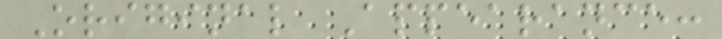Original Appearance:
